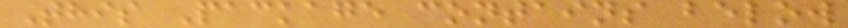This Package contains below
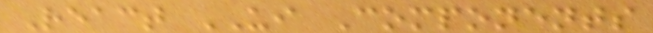React UI Components
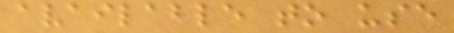available to use
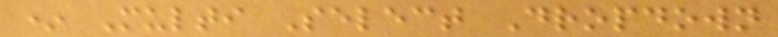* Multi Select Dropdown
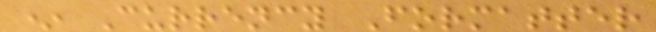* Currency Formatter
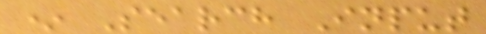* Search Input
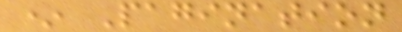* Pagination
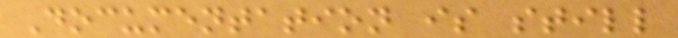Documentation is still
